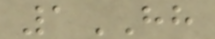1HH
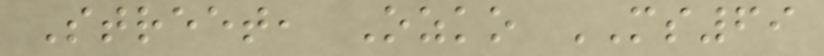Street, Ozko MS69
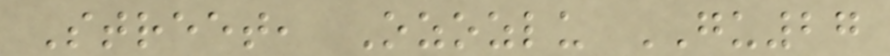Street, Ozozlu GU27
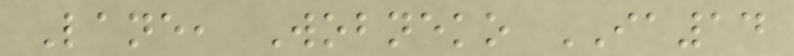Lane, Wobneko IA14
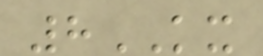8KX
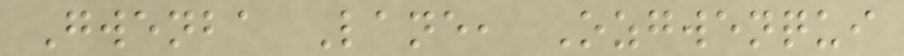Gwenba Lane, Ozgwenqui
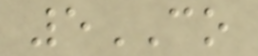5CO
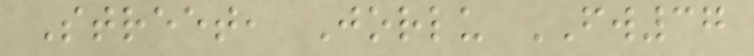Street, Jorlu FW37
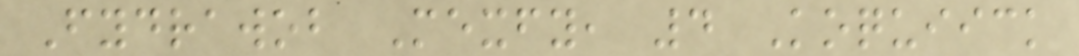Fydrawob Mexfy, 4 Koquiick
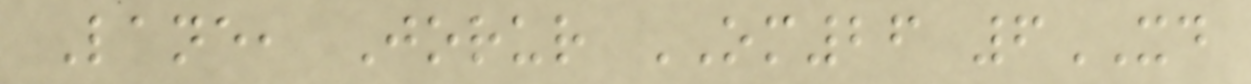Lane, Jorur OM26 6XD
